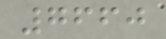7660
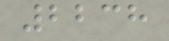2238
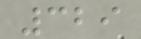329
